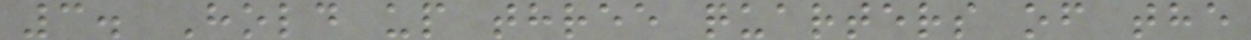3. Hold up three quarters of the
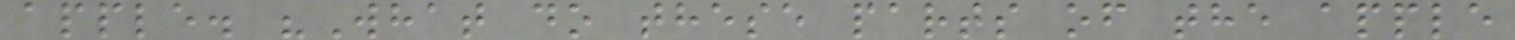apple. "What do these parts of the apple
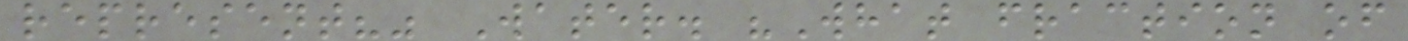represent?" Water. "What fraction of
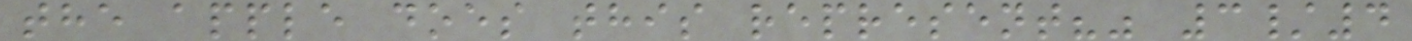the apple does this represent?" 3/4
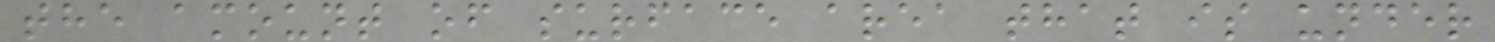the amount of surface area that is under
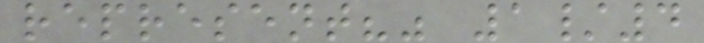represent?" 1/4
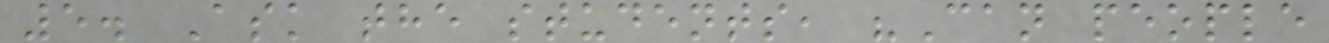5. Ask the students, "Can people
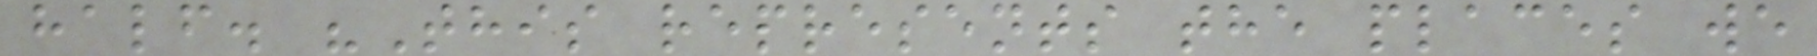half. "This represents the places we
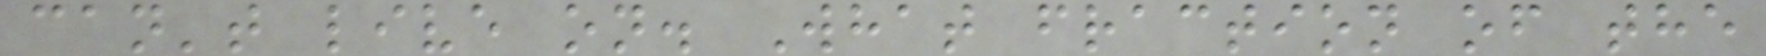can't live on. What fraction of the
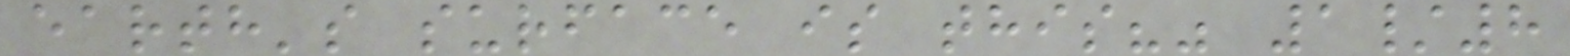earth's surface is this?" 1/8
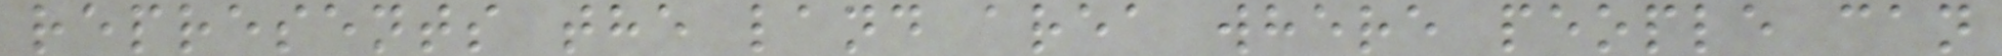represents the land area where people can
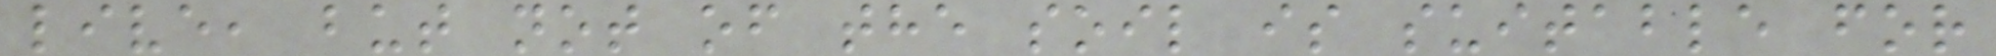live, but not of the soil is suitable for
